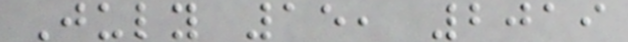July 15, 2019
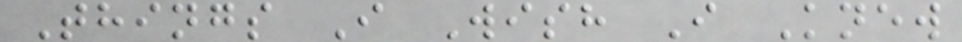Things I Wish I Knew
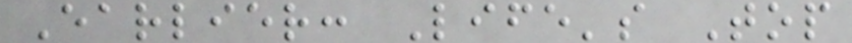Earlier: Life's Top
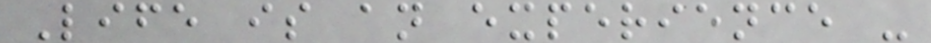Life is an experience -
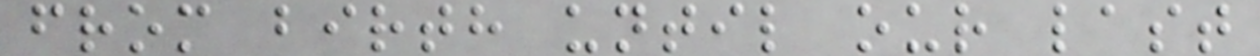from birth until our last
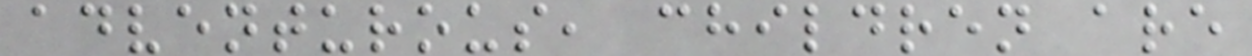adventurous, children are
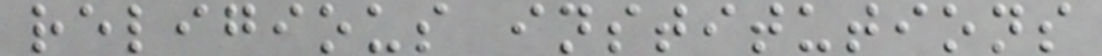religious institutions
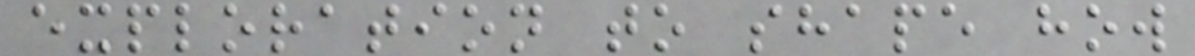exploration to shape how
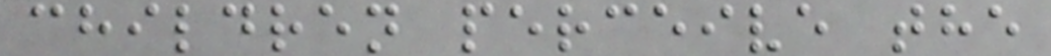children perceive the
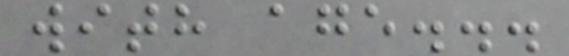with age...
